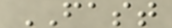FAST
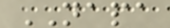NAPA
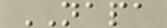NAPA
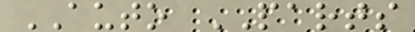AUTO PARTS
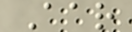Aar
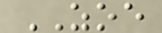ZOE
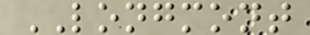LONGMONT
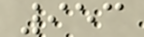953
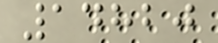14820
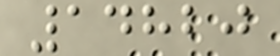14820
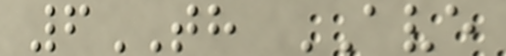6TH AVE
